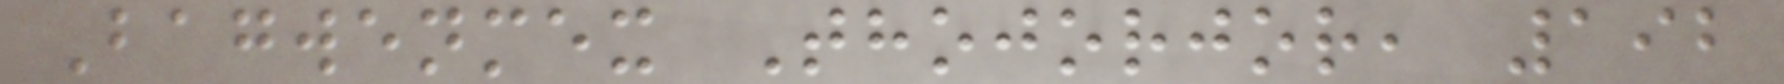Bagwenmex Thojorjor, 192
